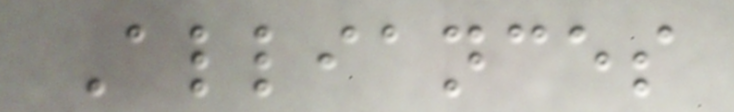Alliances
